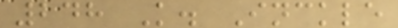248 K. Inckle
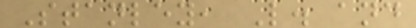Stanley, L. and
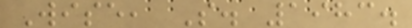Wise, S. 1983.
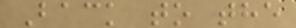Back to the
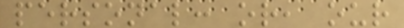personal: or, our
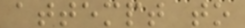attempt to
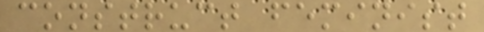construct feminist
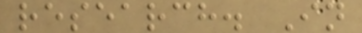research. In
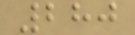280
